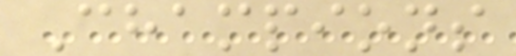Champions
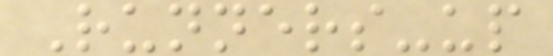Runners-up
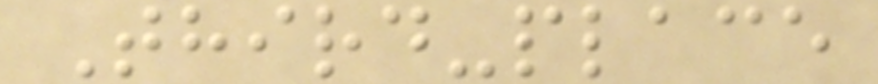Third-place
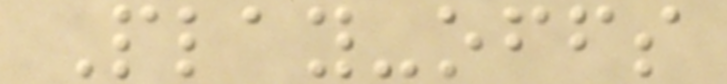Play-offs
